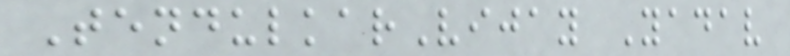TendulkarVijay Yadav
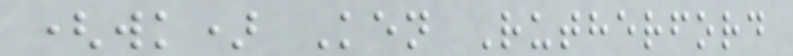(wk) Ken Rutherford
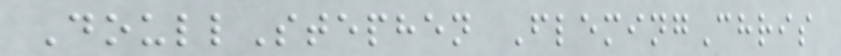DoullStephen FlemingChris
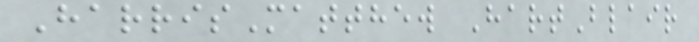HarrisMatthew HartBlair
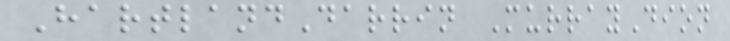HartlandDarrin MurrayDion
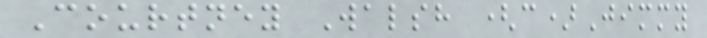Courtney Walsh (c)Jimmy
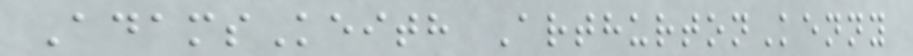AdamsKeith ArthurtonKenny
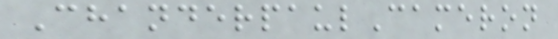ChanderpaulCameron
